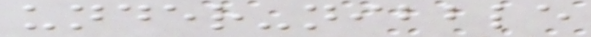under-nibble
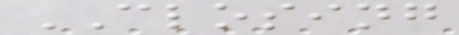CLOSING
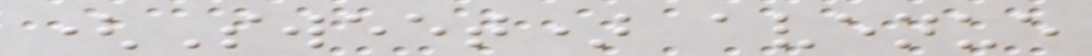(Sweet) avenue
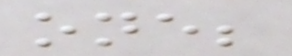one;
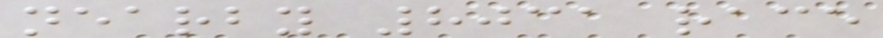nearby 8031 race
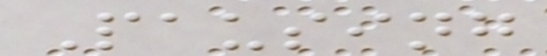Pausing
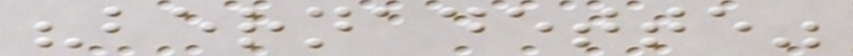"bernadette"
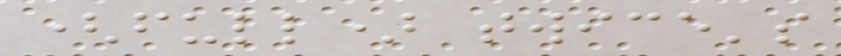(full) twice's
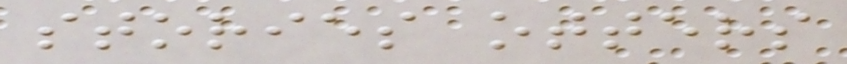stories otters
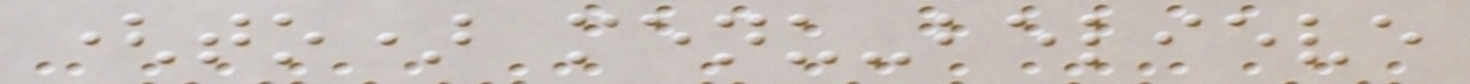(to) menu-believe
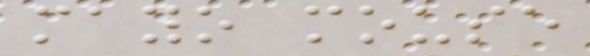mayo mouse
